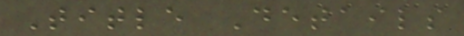Title Details
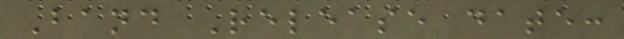Band Release date:
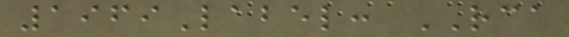1969Label: RCA
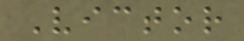Victor
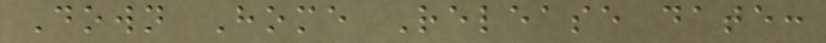Down Home Release date:
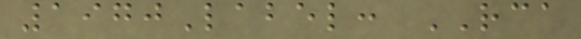1970Label: RCA
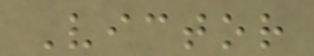Victor
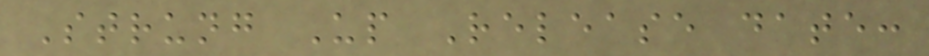Strung Up Release date:
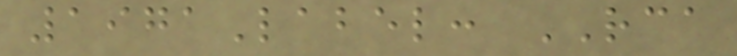1971Label: RCA
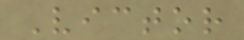Victor
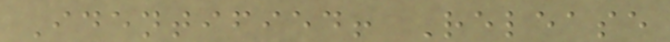Identified! Release
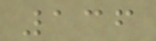136
